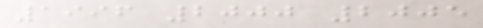1996 2000 2005
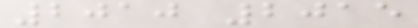2010 2015
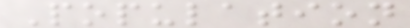Population
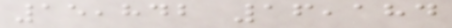15,842 16,184
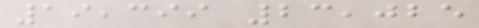19,399 23,025
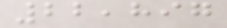22,897
